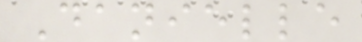Danielle
